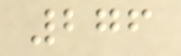276
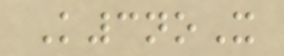K3noX
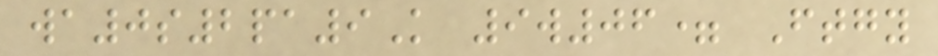wa0s2pa9K 9w06= Ftgy
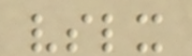vslx
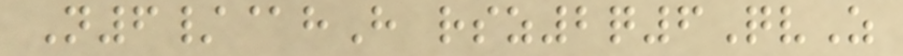N6/@hH rsz2q6QvZ
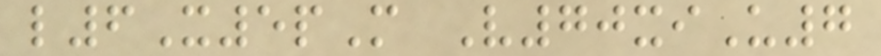l6X5pM V70xiU7
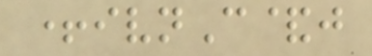+ivnC&j
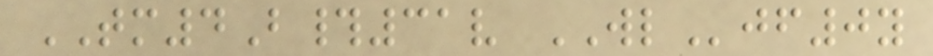TM4B#31v WLjf0y
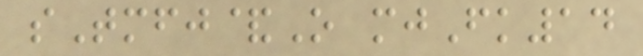sTmfj&O mjFk14
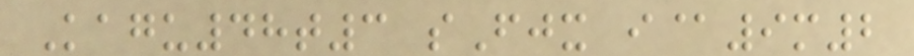Kagu48t3 sFjx i@9m2
